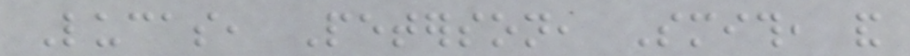Lucas, Peterson, Smith, and
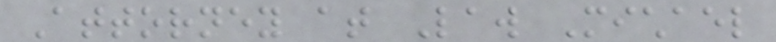Attorney at Law Michael
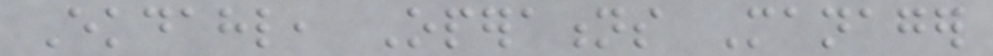Ekdahl, Operations Manager
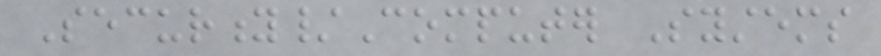Security/Computer Systems
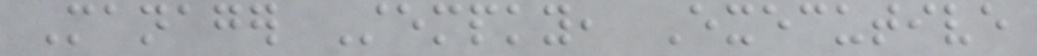Manager Stempky, Executive
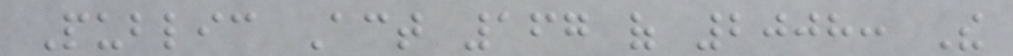Public Act 167 of 2008: The
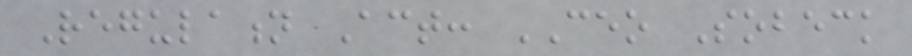Regulation Act: CEO Sobeck
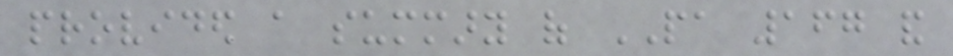provided a summary of PA 167 and
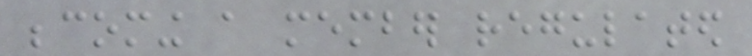becoming a member regulated
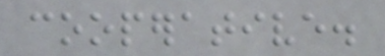cooperative.
